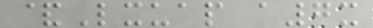&Lxuap a7x
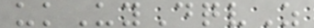ukUyDqvZ
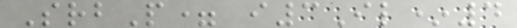SrbP= i3Il*4
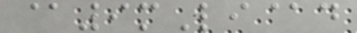@9mLi@d
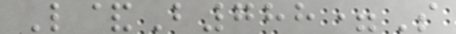L&B788=S
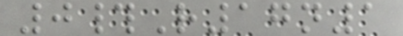0#R17n1
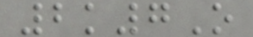2k7O
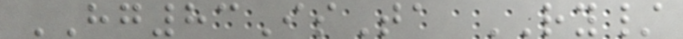HG83IsTa RY/
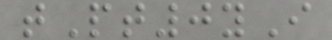tPt0yI
